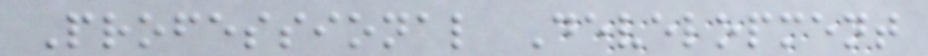Professional Development
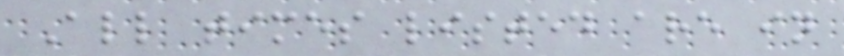All times listed are in
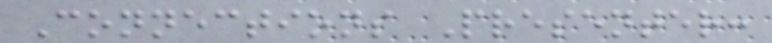Connections Presenter:
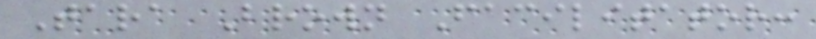Tara Brown Facilitator:
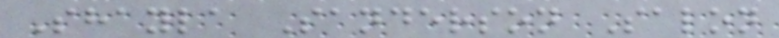Shayla Sanderson Salon
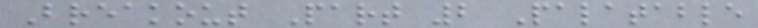Breakout Part 2 Palatable
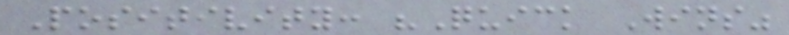Positivity: "Quick Wins"
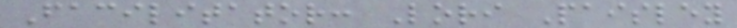Facilitator: Lori Paisley
